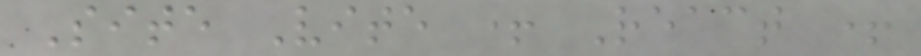Site Vite + React +
